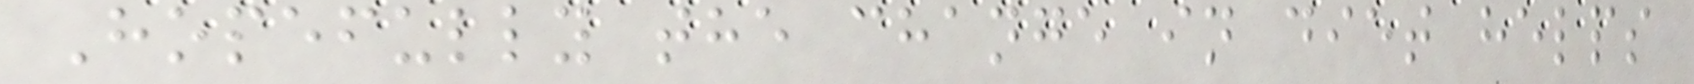Hopefully the change in diet helps
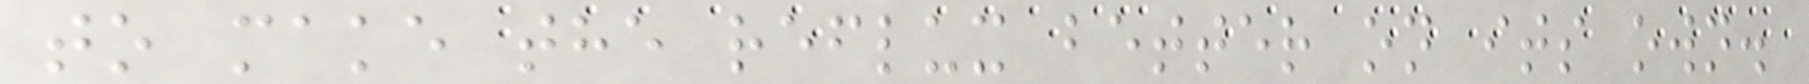to make the reflux better on its own.
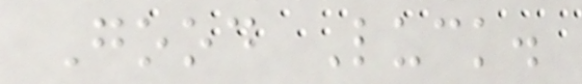Good Luck.
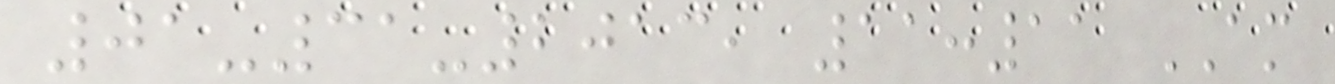01-31-2013, 11:11 AM
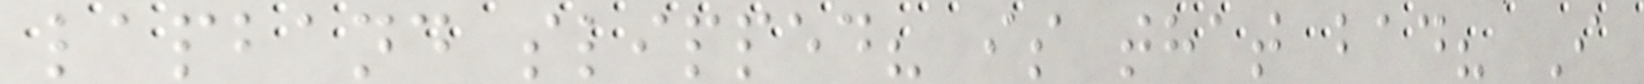lapband slipped? is that bad? I
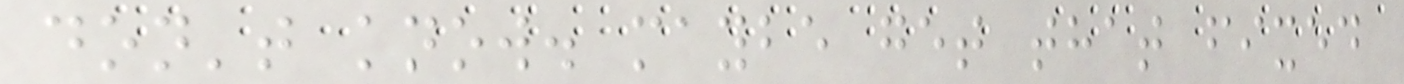don't know. maybe get that fixed
